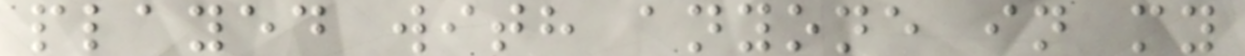played with anyone in my
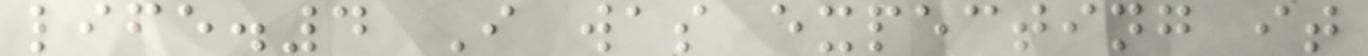life.4 I was expecting it
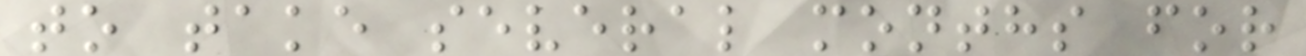to take several months for
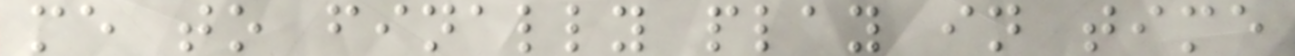me to finally play in time
